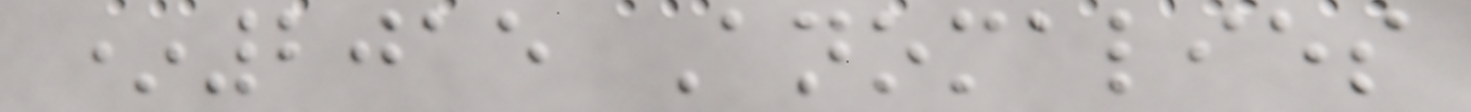*2015 Anomalies
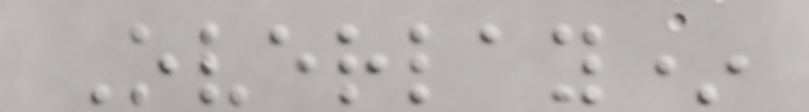Overlay*
